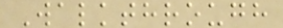Walkthrough
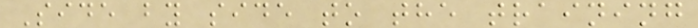Side by side to the training
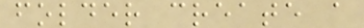folder create a
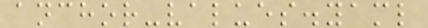anchor-values.yaml
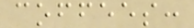coffees:
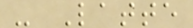- Latte
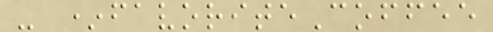- *favoriteCoffee
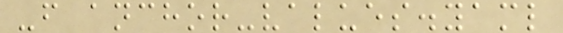-f anchor-values.yaml
